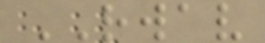RWAV
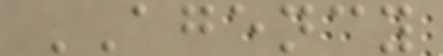AGENCY
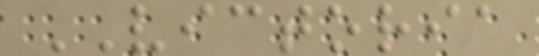VICTORIA
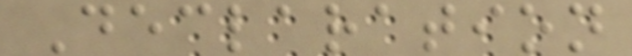Declaration
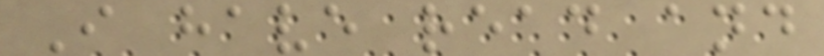I have read and
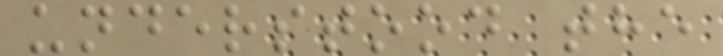understood the
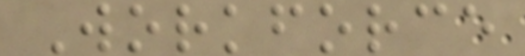Workforce
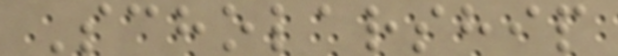Scholarship
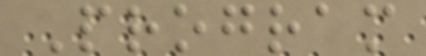Program
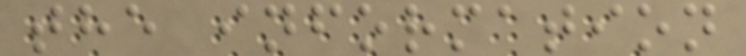the information
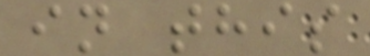in this
